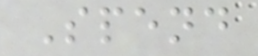Spend
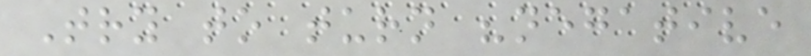Try to turn "negative
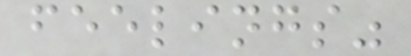feelings"
